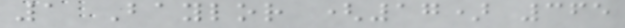1 Baylor (17) 365
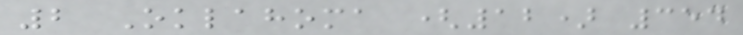2 Oklahoma (12) 354
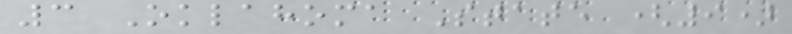3 Oklahoma State (9)
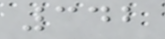342
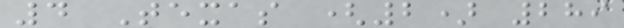4 Texas (2) 289
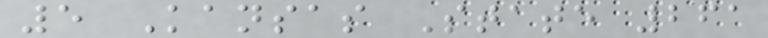5 Kansas State 261
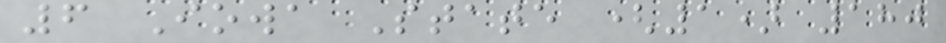6 Iowa State (1) 180
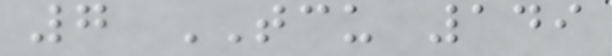7 TCU 149
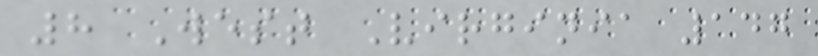8 West Virginia 147
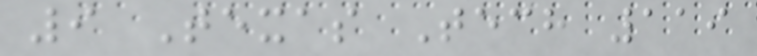9 Texas Tech 119
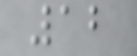12
